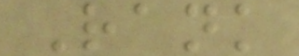Rank
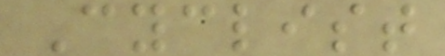Cyclist
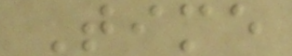Time
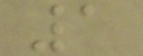1
